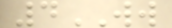4WW
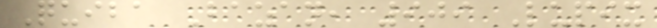Quiba Bazan, 909 Lupix
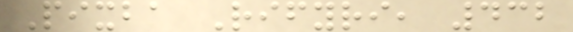Pixba Rifyri, 432
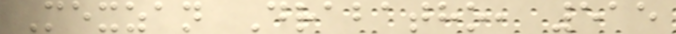Mexzan Drabatho, 515
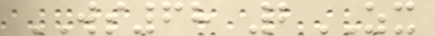WS68 2ZX
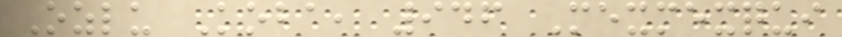Ozlu Koba, 946 Mexmexqui
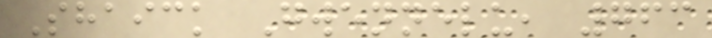Shaick Gwennelu, 763
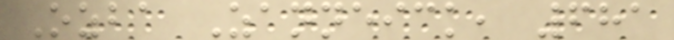Ozba Zanneick, 681
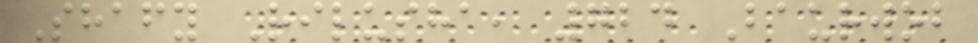Shafy Rilusha, 724 Baurwob
